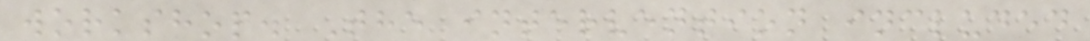workshop. The intervention included
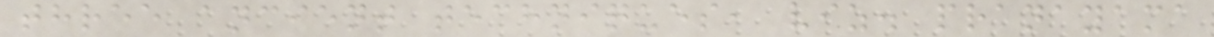three ancient techniques, viz. pranayama
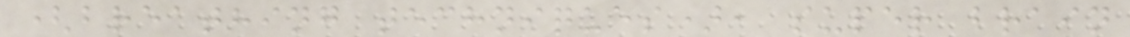(breathing techniques), super brain
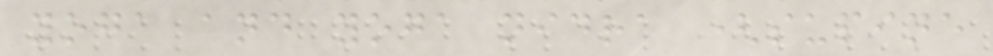yoga and yoga nidra (supine
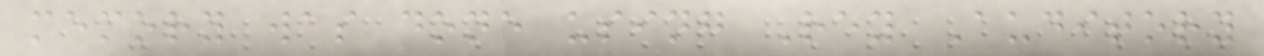memory was done using Rey Auditory
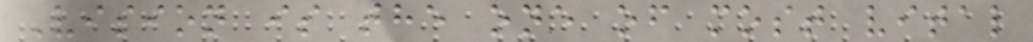Vision is the one of most vital
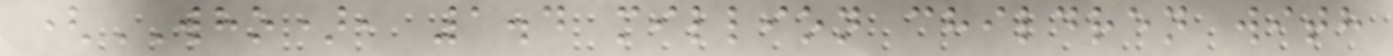(WHO), 1.4 million children with
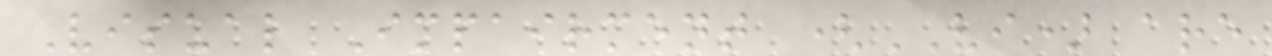Visual Impairment (VI) are
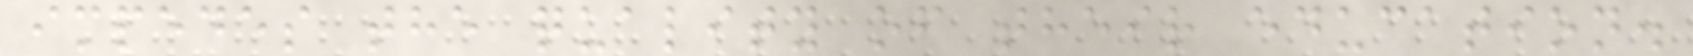impedes the quality of their education.
